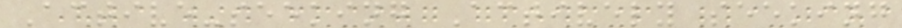Active-seeking Actively seeking
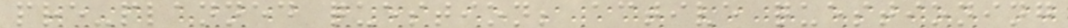pre-planned question; active questioning
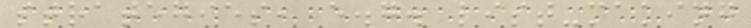strategies, e.g. list-making
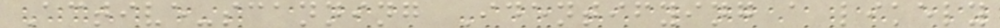Active-scanning Identifying a likely
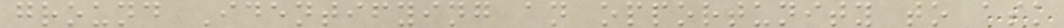ground Identifying an opportunity to ask
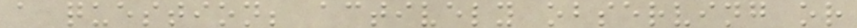a question; actively observing or
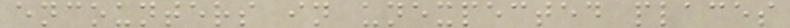encounters in unexpected places
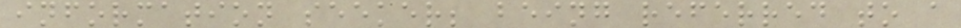information seeker; being referred to a
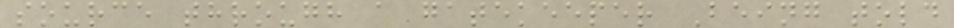source through a gatekeeper Being told
